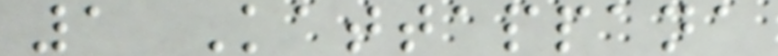1 Kattappana
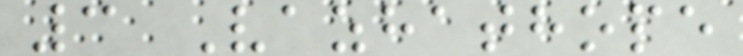3 Vazhathope
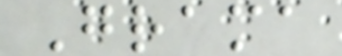Grama
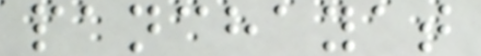panchayat
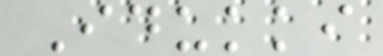Idukki
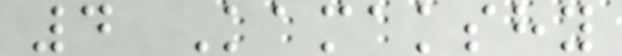4 Kamakshy
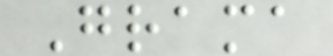Grama
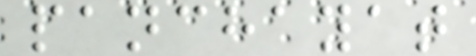panchayat
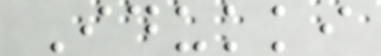Idukki
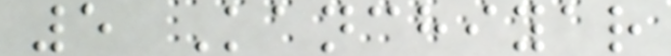5 Kanchiyar
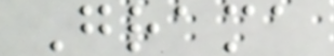Grama
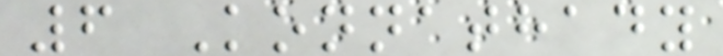6 Konnathady
